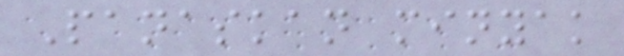Panaskan minyak
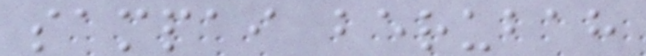sampai berubah
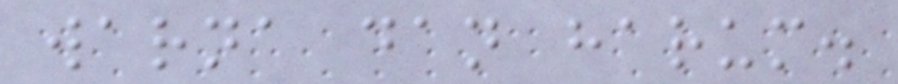warna dan harum.
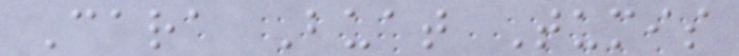Cara Buat Tumis
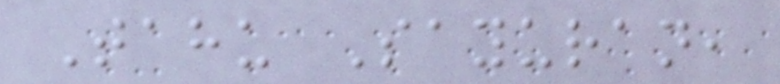Tahu Sayuran,
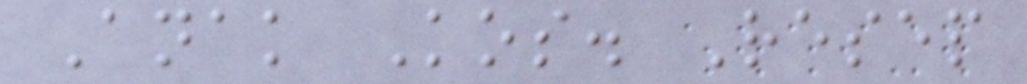Anak Kos. Resep
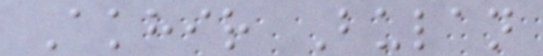Akhir Bulan
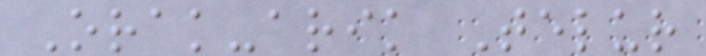Orak-arik Telur
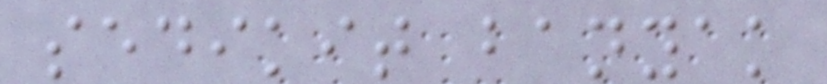sedikit banyak
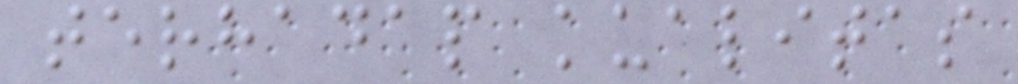terhadap kualitas
